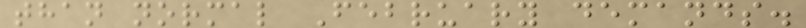than normal February demands.
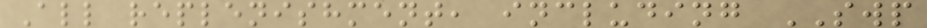All replenishment, including SWP
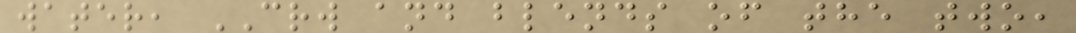water, CRW and blends of the two,
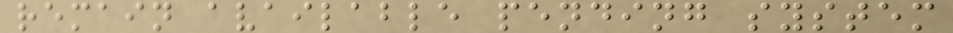remain available pending system
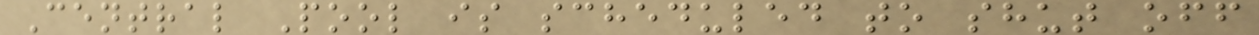Central Pool is scheduled to shut off
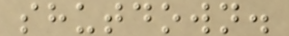shutdown.
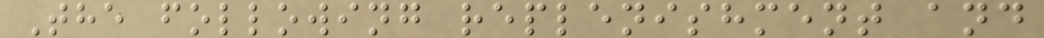The following replenishment and
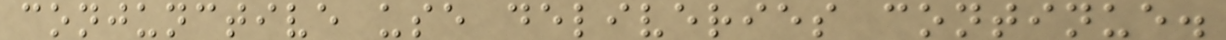conjunctive use deliveries continue.
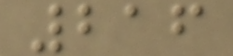216
